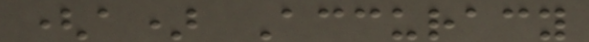(a) Accuracy
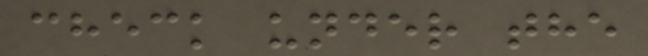check under the
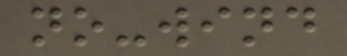no-wind
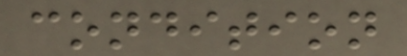condition
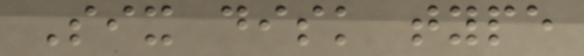Six disk type
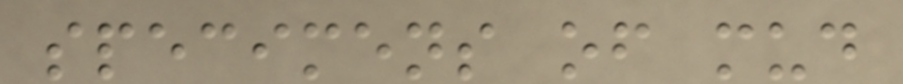specimens of mud
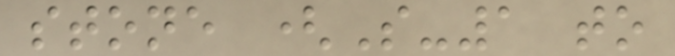stone (S-1 to
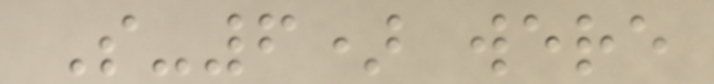S-6) were
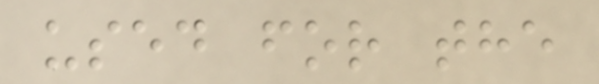used for the
